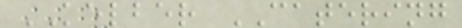KELBER CATERING
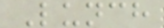Lunch
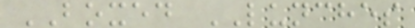BOXED LUNCHES
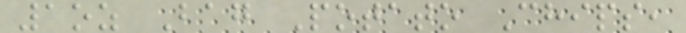1oz Bag Potato Chips,
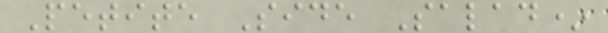Petite Side Salad*
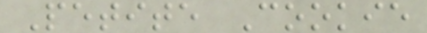Petite Cookie
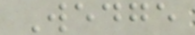Wedge
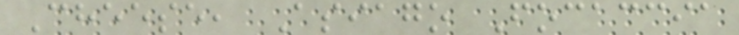Cheese, Asiago Focaccia
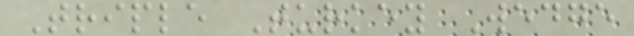Triple Turkey Wedge
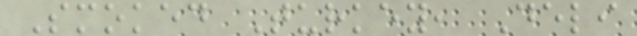Smoked Turkey, Deli
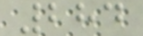284
